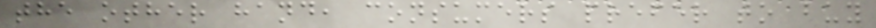the other hand, consumers prefer to buy
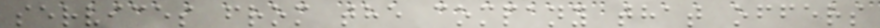services from the company that offers
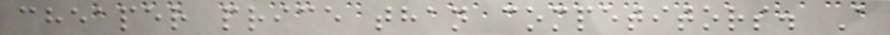cheaper price than competitors. A
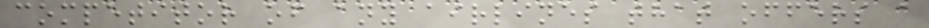competitor of any airlines that offers a
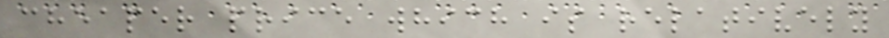cheaper price which is relatively
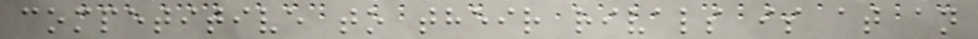competitive to their rivals is at an
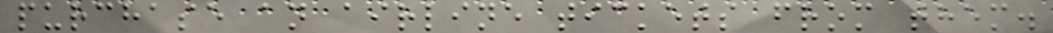purchase an airline tickets from them.
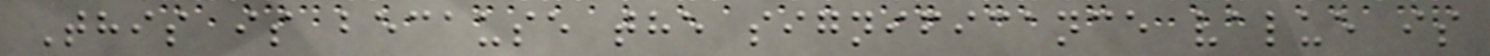This is because the significance value is
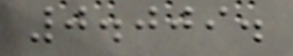0.009.
